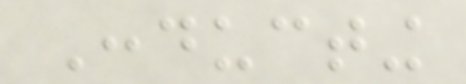Conducting
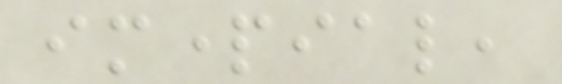impartial,
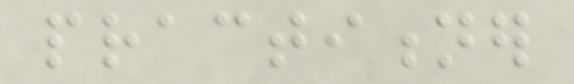practitioner
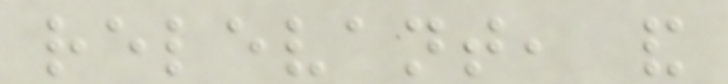relevant, and
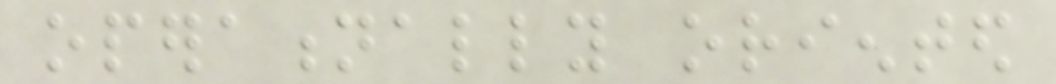operationally oriented
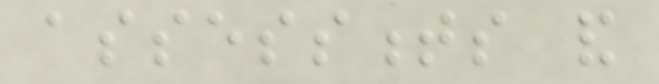assessments and
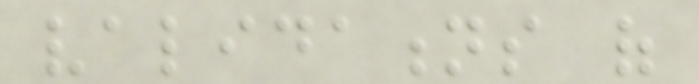validations of
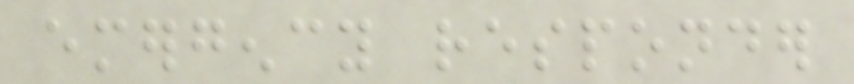emergency responder
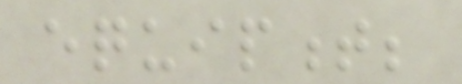equipment;
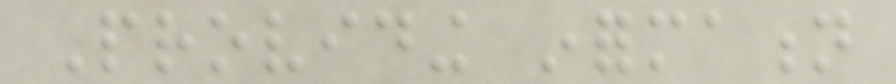Providing information
